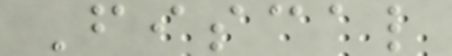Fiscal
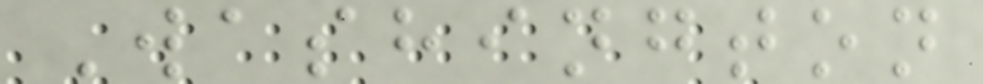Washington
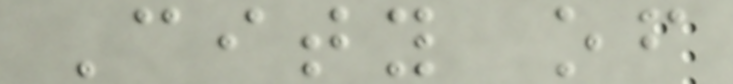City of
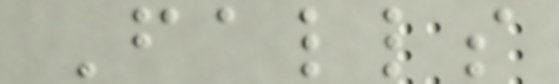Falls
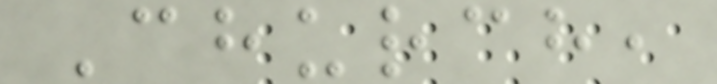Church,
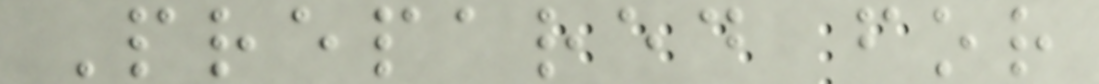Prepared for
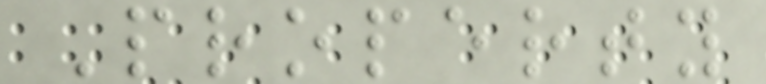Property
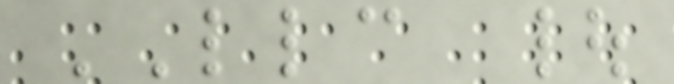LLC |
